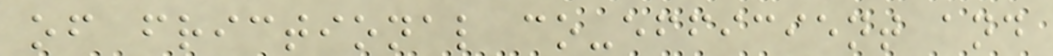of frictional co-efficient and
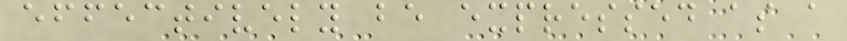effectively be expressed as a
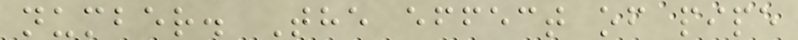number. The effect of pipe
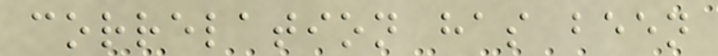correlation has been
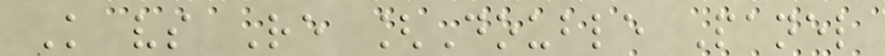K vs Re [Double Panel
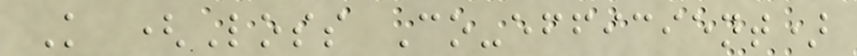K (Loss Co-efficient)
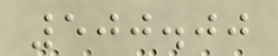500.00
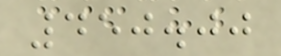450.00
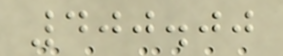400.00
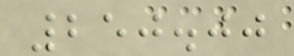250.00
